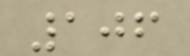106
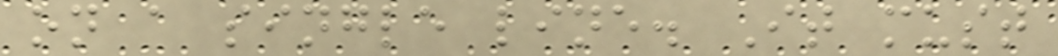on a single line. It must
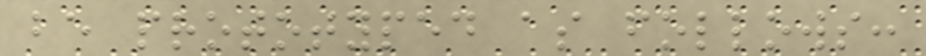be prototyped as follows:
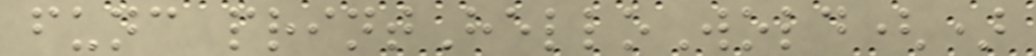func printHelloWold()
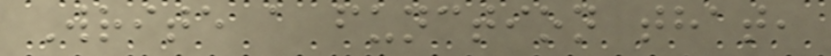Write a function that,
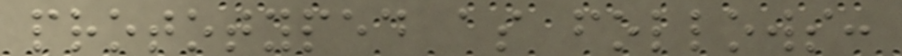prototyped as follows:
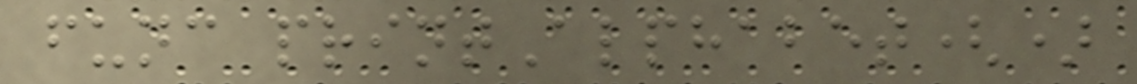func printAlphabet()
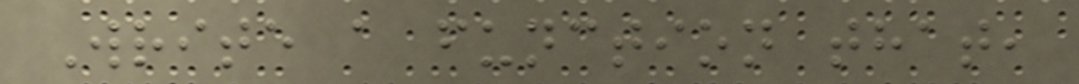Write a function that,
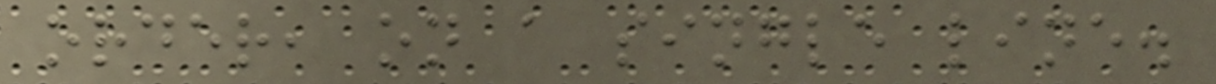order, on a single line.
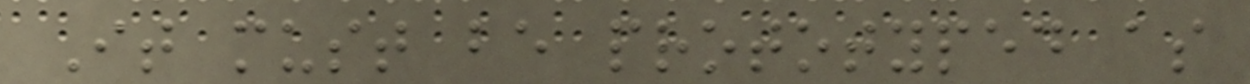It must be prototyped as
